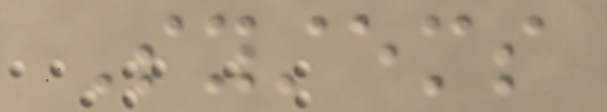Systems
